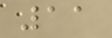11
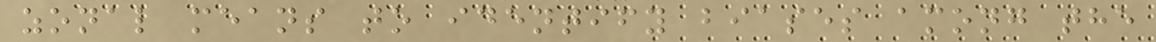zonal means to identify biases among the
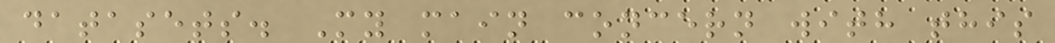datasets. My main concern with this
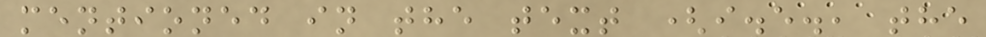mentioned in the text (i.e., the
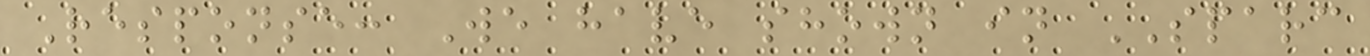Response: We have shown in SPARC
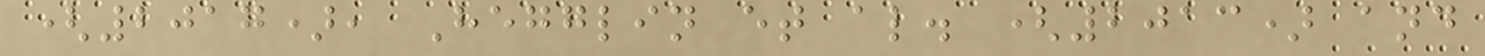(2017), Hegglin et al. (2013) and
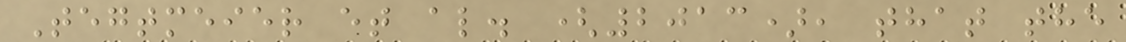Tegtmeier et al. (2013), that the
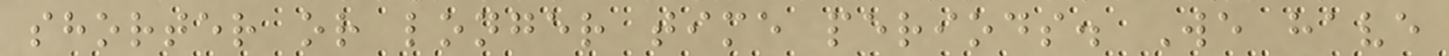shorter or longer time periods. We have
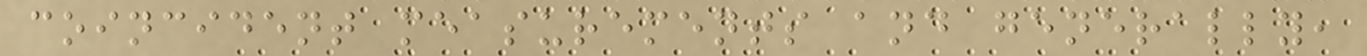coincident measurements and generally,
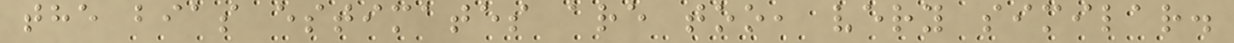the bias estimates are too, very similar.
